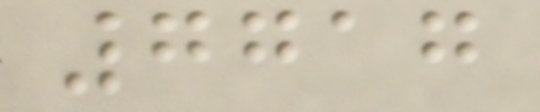7717
